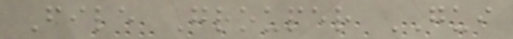File Grouper GUI
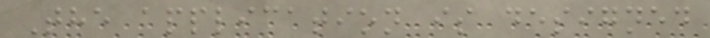The application is designed
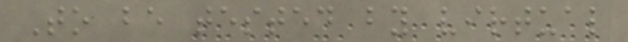To be tested by virtual
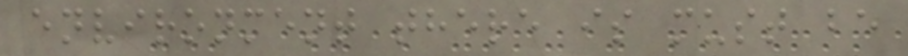environment there is must be
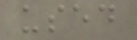used
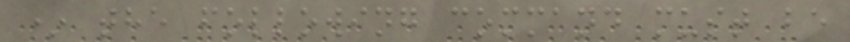* the following command must be
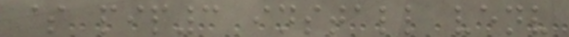$ pip3 install venv
